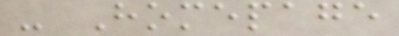- Homepage
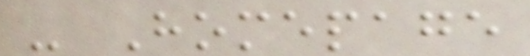- Homepage
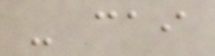- cai
